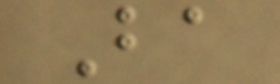Ba
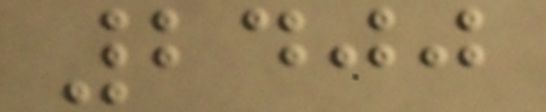2400
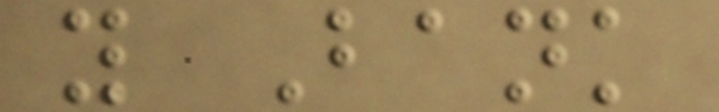y Bank
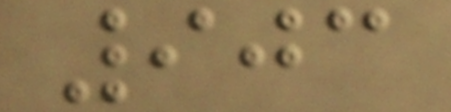903
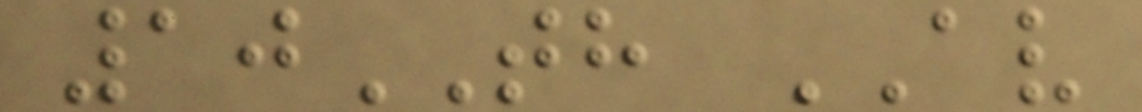10TH AV
